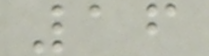16
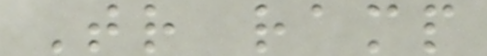Tr ramp
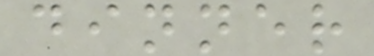dinner
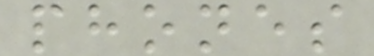phones
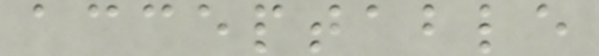acceptable
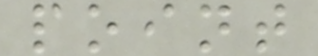point
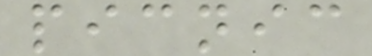picnic
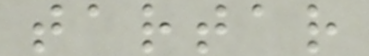tartar
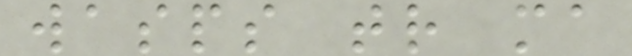wasps tr ma
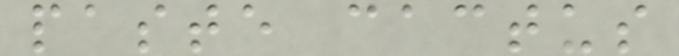paste cactus
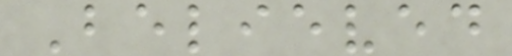Believed
